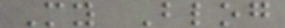My Blog
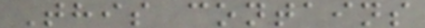This contains
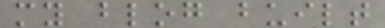my blog built
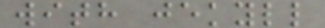with jekyll
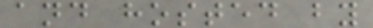and hosted by
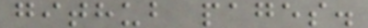github pages.
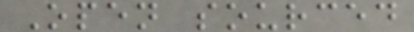Open sourced
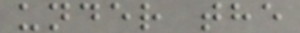under the
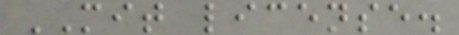MIT license.
